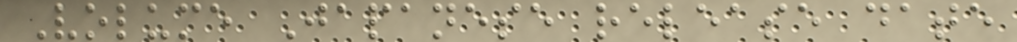Volume Japanese release date
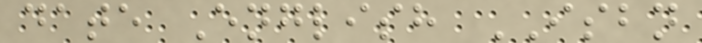date English ISBN
